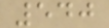540
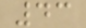43
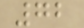72
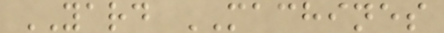YARD MACHINES
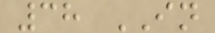38 IN
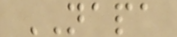NAPA
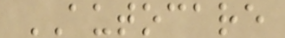AUTOCARE
